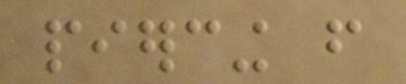piercing from
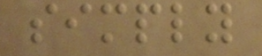simply
